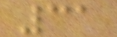31
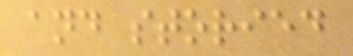and storied
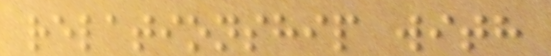relationship with
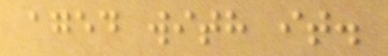aged with it.
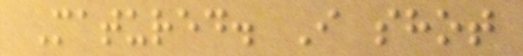Matured. I shot
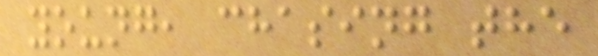young, chasing the
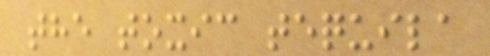the toxic tequila
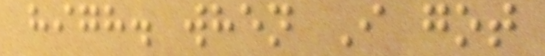high. when I got
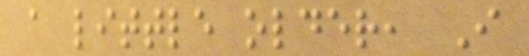a little older, I
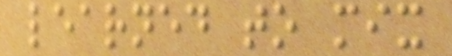learned to mix
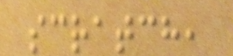scratch,
